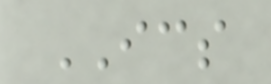ICS
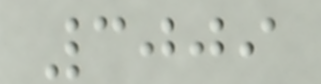3009
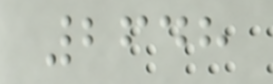2648
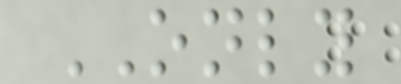ONLY
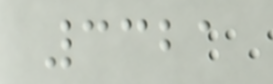3321
